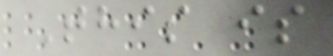This is
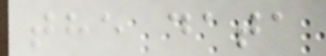the data
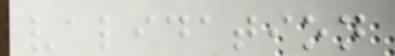validation
